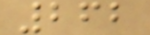262
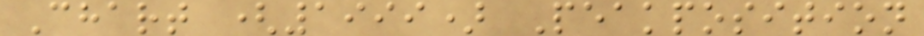Chart (1999) Peakposition
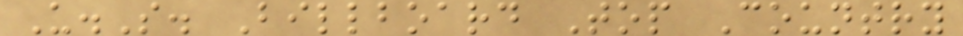U.S. Billboard Top Country
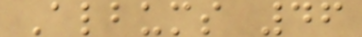Albums 46
